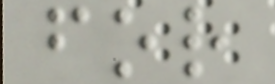for
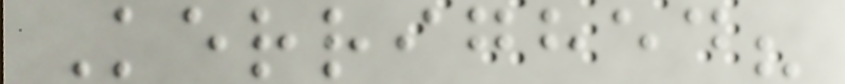Kerrighed?
